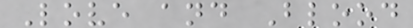Love and Blood
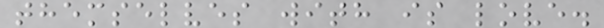themselves with is love.
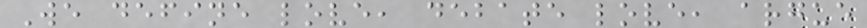We define love, debate love, argue
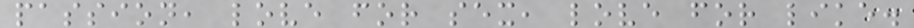passion, love for sex, love for like.
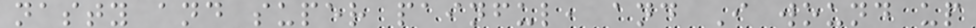nasty and super painful, and I wound up
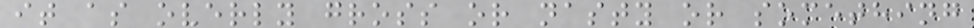it as overly gross or nasty or something
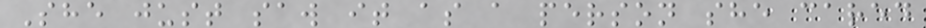She just saw it as a person she cared
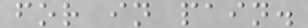for in pain.
